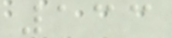133
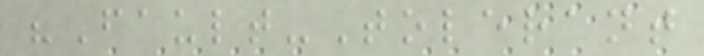"Fault-Tolerant
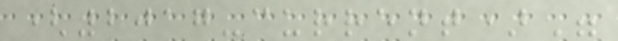(2017-current)"
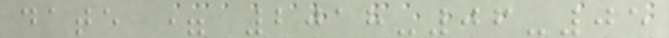date = 2018-06-05
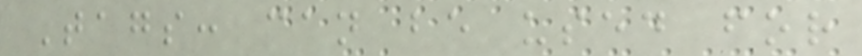Tags: can be used for
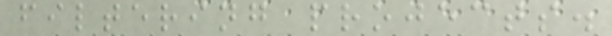filtering projects.
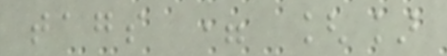tags = []
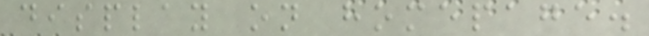display on homepage.
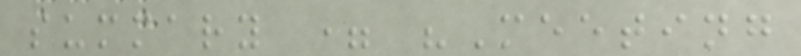summary = "Meeting
